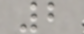2
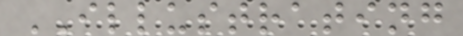ILLUSTRATING
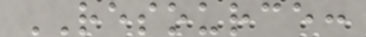RESOURCE:
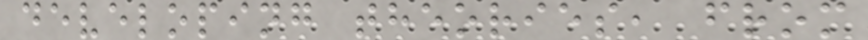developing theories, from
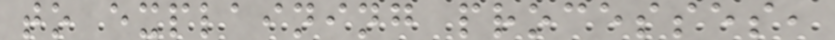to explaining processes,
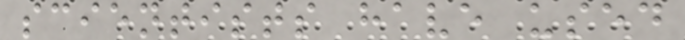scientists have used
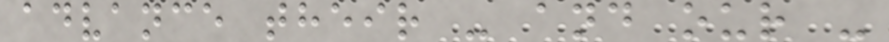advance their - and our -
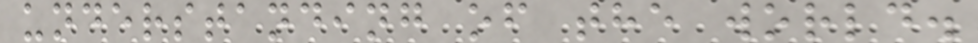understanding of the world.
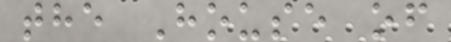the House of
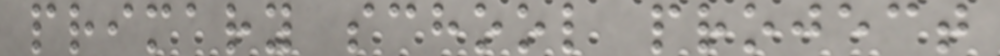primary school project
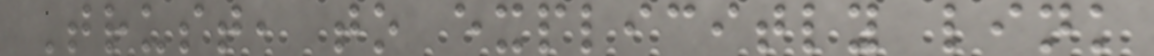Trust, to explicitly link
